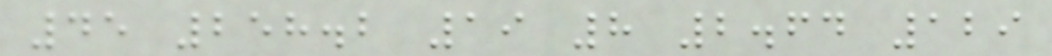45 258.2 19 8 2.64 129
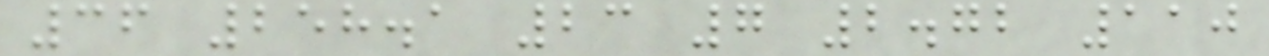36 258.1 23 7 2.72 110
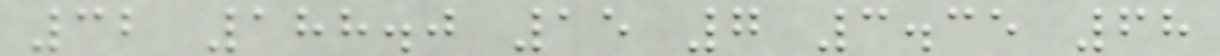32 188.0 15 7 3.35 68
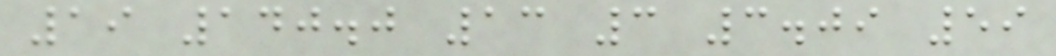19 140.0 13 3 3.09 59
